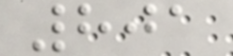801
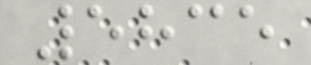5835
